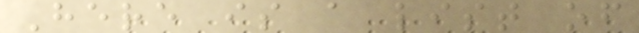Here is a list of
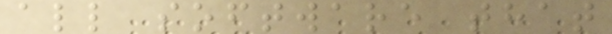all software that
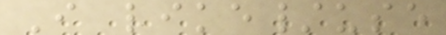I like/use
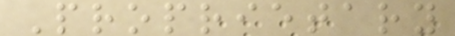Proprietary
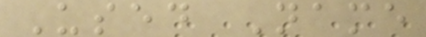Used Name
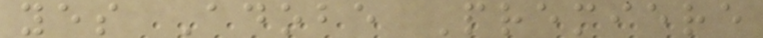yes Adobe Premiere
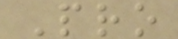Pro
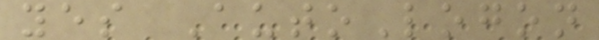yes AutoLogon
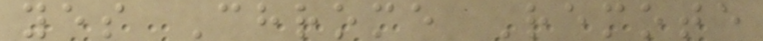yes Chrome Remote
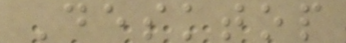Desktop
